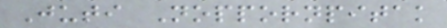Juti Noppornpitak
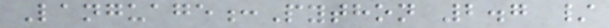Language:Python 2.7 /
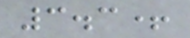3.3+
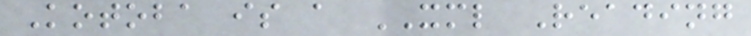Kotoba is a XML Reading
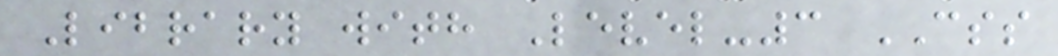Library with Level-3 CSS
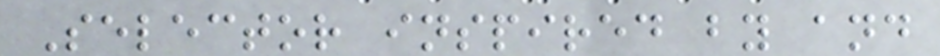Selector inspired by and
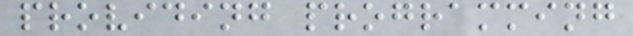providing programming
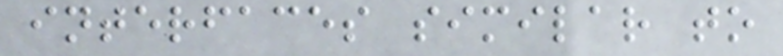interfaces similar to
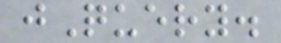jQuery.
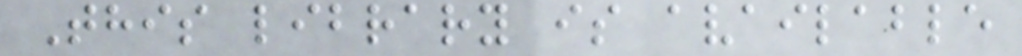This library is available
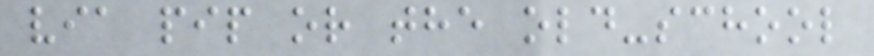via pip or the old-school
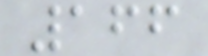166
